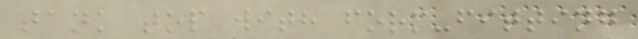tank top with form-fitting
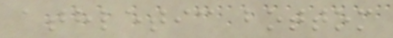athletic bottom
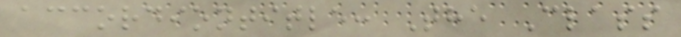accordiontitle: The Class
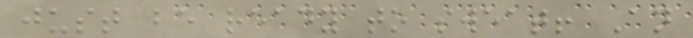just be ready to sweat! An
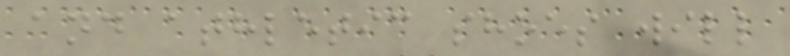and athletic shoes will
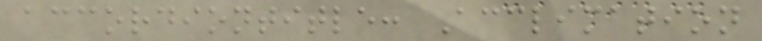accordiontitle: Acclimation
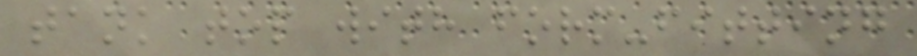tank top with form-fitting
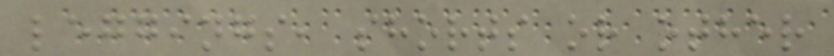leggings, shorts or other
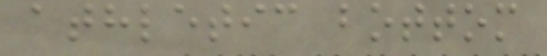athletic bottom
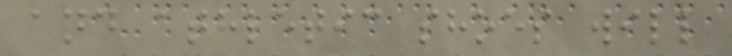and athletic shoes will
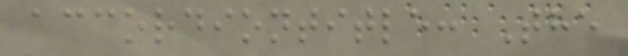accordiontitle: The
